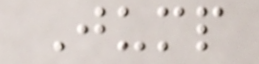Jump
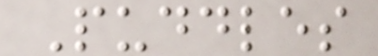Puddles
